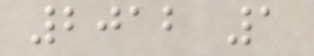2012 1
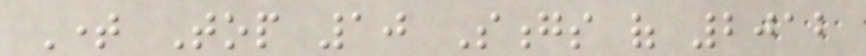Time Top 10 Songs of 2012
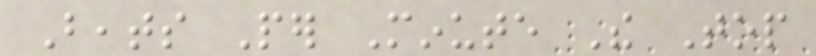Beats Per Minute The Top
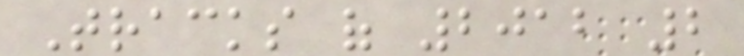Tracks of 2012 2
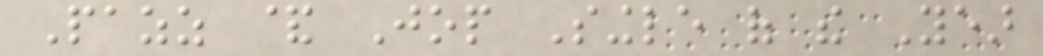Pazz & Jop Single of the Year
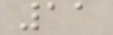11
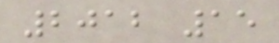2012 15
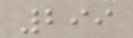299
